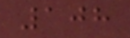108
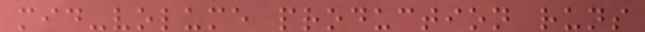mid-volume production runs
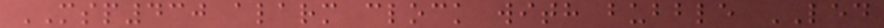MSP430 alarm clock with bubble LED
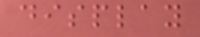display
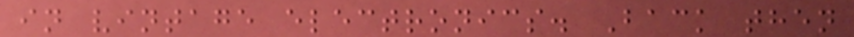in vintage electronics. Back then
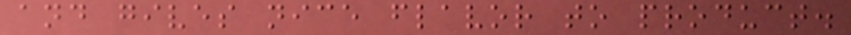and gives nice flavor to product.
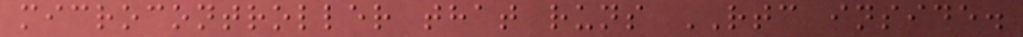microcontroller that runs RTC inside.
